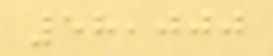58,000
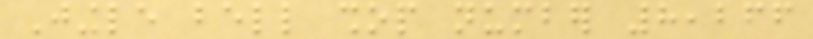Jingle bell shop number 8,266
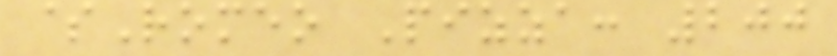$Romeo Pizza: 200
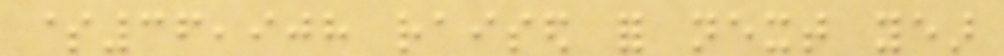$36,908 raised for next year
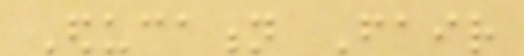Education Fair
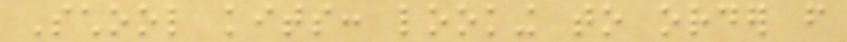School kits: looking to order from
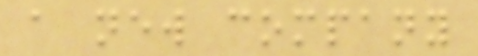a new company
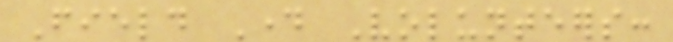Field Day Volunteers:
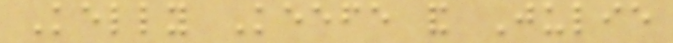Kelly Keefe and Julie
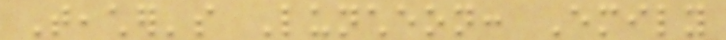Teacher's Luncheon: Emily
